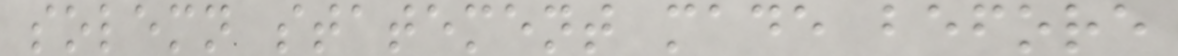solemn statement made before
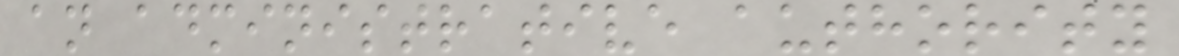an administrative authority
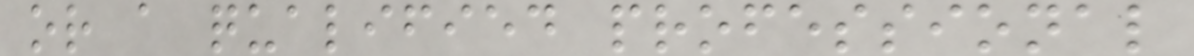or a qualified professional
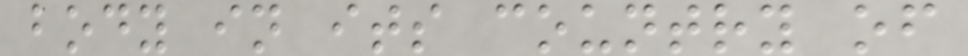body in its country of
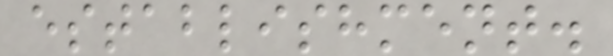establishment.
